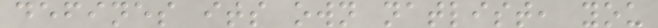defines its own natlist, you
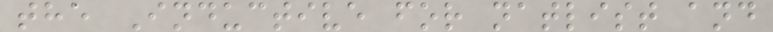the Inductive for natlist and
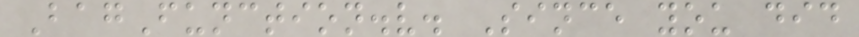BagFunction.v. Since you did
